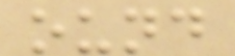ound
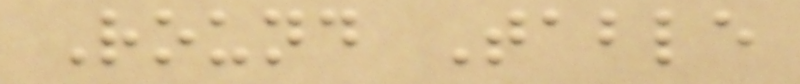Round Table
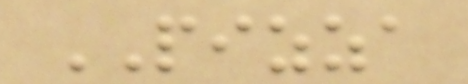PIZZA
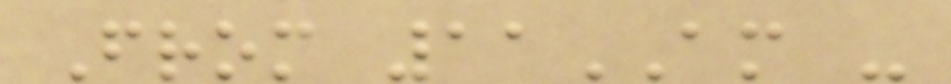From 11AM -
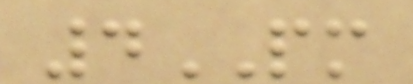4PM
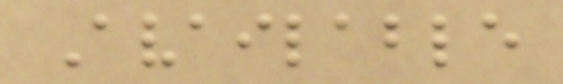Available
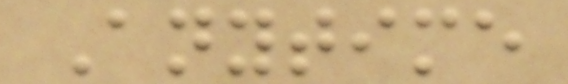Anytime
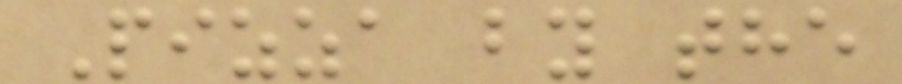Pizza by the
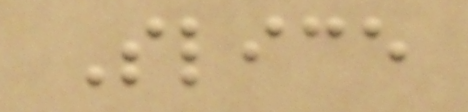Slice
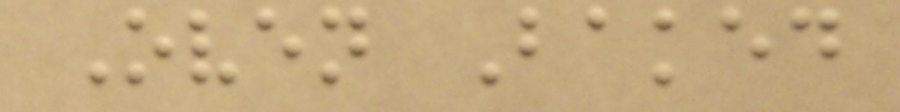Oven Baked
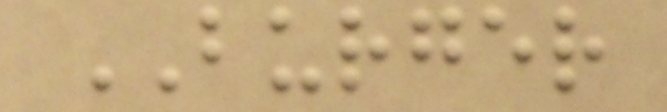BURGER
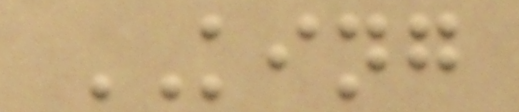KING
